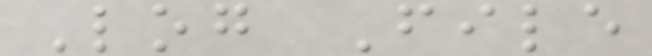Log File
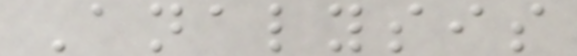Analysis
